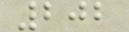202
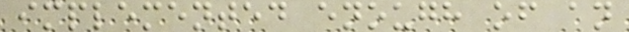implemented enough of an
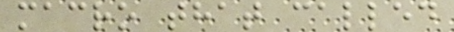macro that called
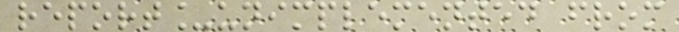report_unimplemented from
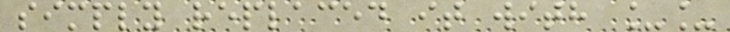simply replaced it with __
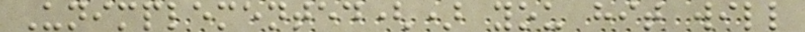Unimplemented() you hit will
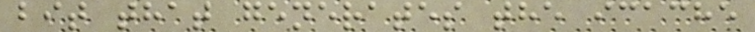bit that generates the icache
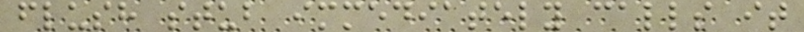flush stub immediately calls it
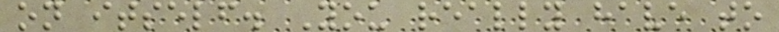on itself. You really have to
